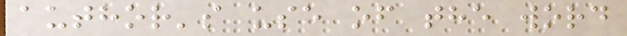author's use of the word
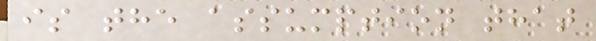is the assumption that
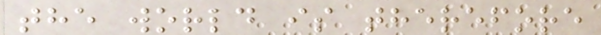the world is therefore
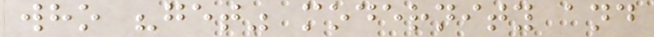who "get" modernity and
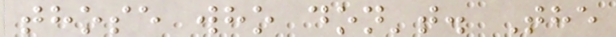those who don't. The
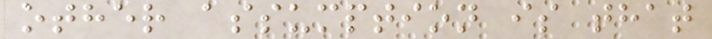other assumption is that
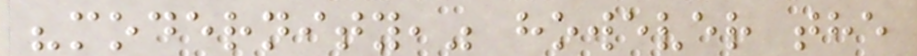"modernity," however the
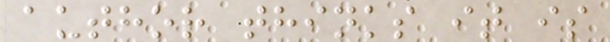author thinks it is
